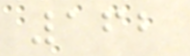162
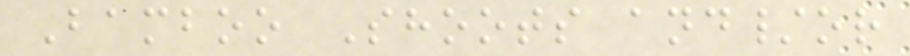Bamboo Shoots and/or
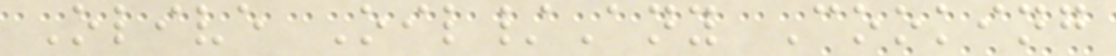Olive Oil/Any Cooking
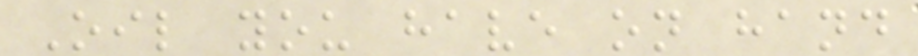Oil you have on hand
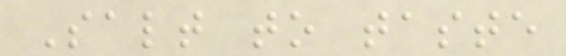Salt to taste
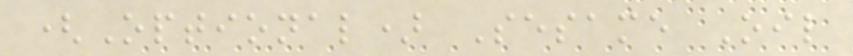(Optional) Sesame Oil
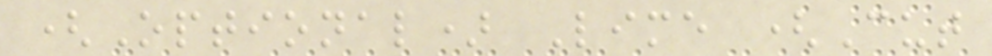(Optional) Lime (Cut
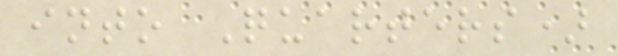into Quarters)
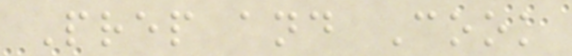Prep and Cook
